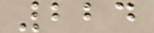224
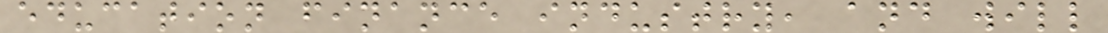education finance industry, and will
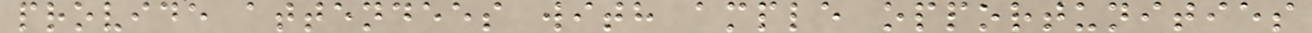provide attendees with ample opportunities
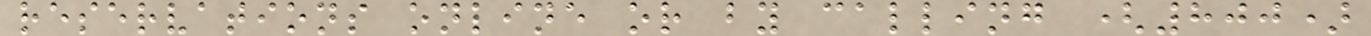reservations online or by calling (800)
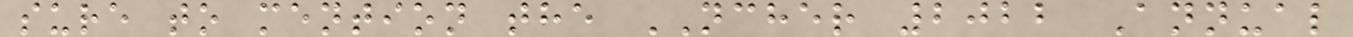sure to mention the NCHER 2022 Annual
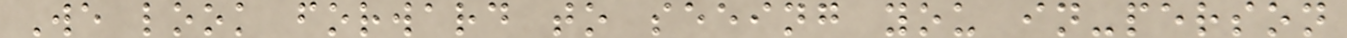We look forward to seeing you in-person
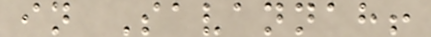in Savannah!
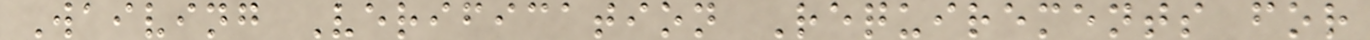Waiving Verification Requirements for
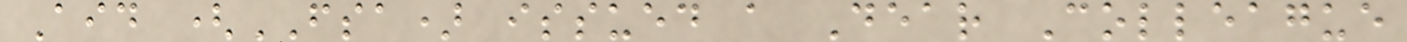Aid (FSA) issued a Dear Colleague
